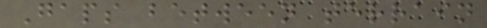Gaps between terrain
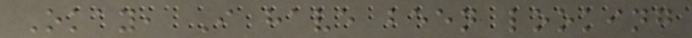Okay, I have been looking
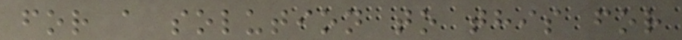for a solution to this for
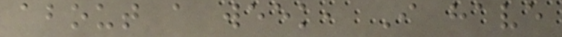about a week, I have
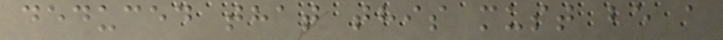deduced that this must be a
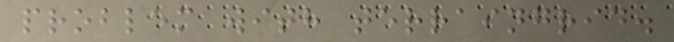problem with terraingrid.
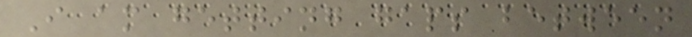I am getting gaps between
